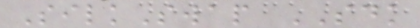SilkSwap SDK
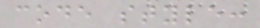code style:
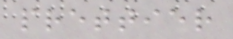prettier
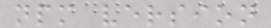npm version
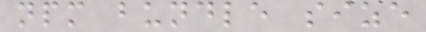npm bundle size
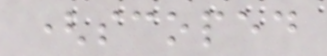(scoped
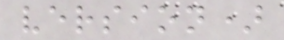version)
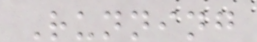Running
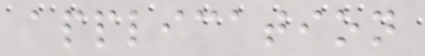application
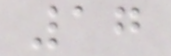17
